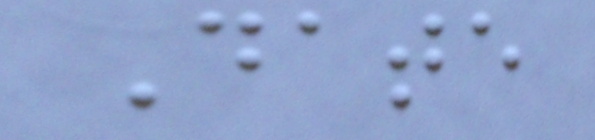Date
